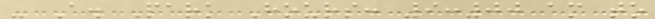- A. Park Hours: 9:00 am to
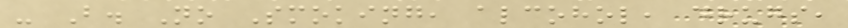- B. No Smoking, alcohol, drugs,
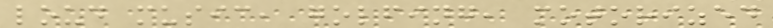loud music, golfing, motorized
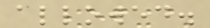allowed.
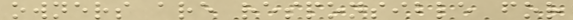owners are responsible for
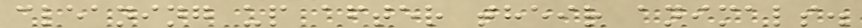cleaning up after their animals.
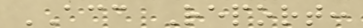ACC Report:
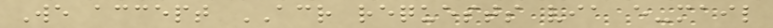We accept ACR requests via e-mail
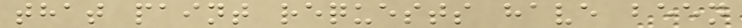that paint requests have been
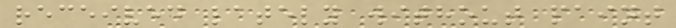received lately without paint
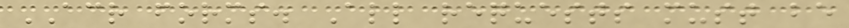ACR forms. All requests must be
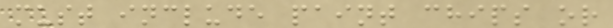must include paint chips or
